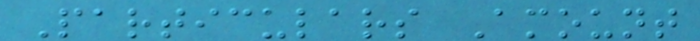Particulars Amount
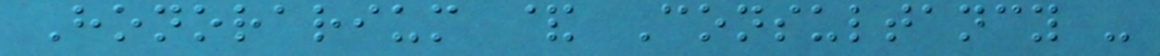Honorarium & Consultancy -
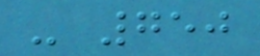- 750
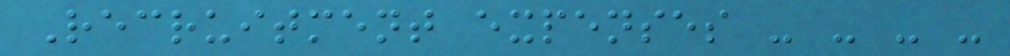Recruitment expenses - - - -
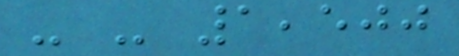- - 1,500
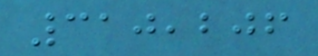310,206
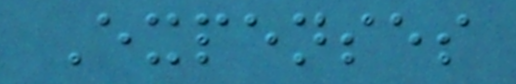Expenses
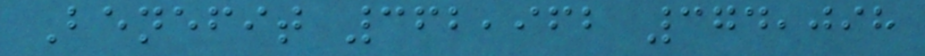Benefit 362,962 374,098
